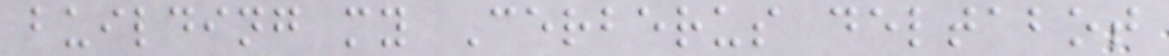building my Cerberus deltabot
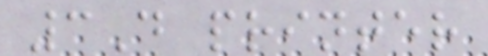3D printer
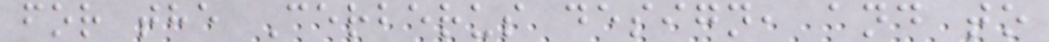for the Cerberus design, and to
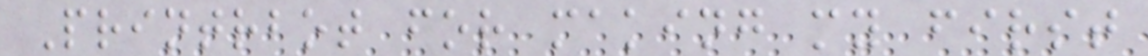Printrbot for making my first
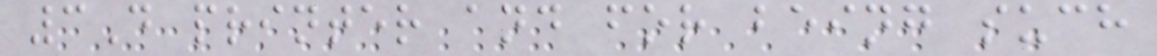3D printer and for being such
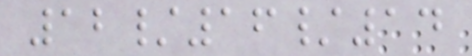12/16/14
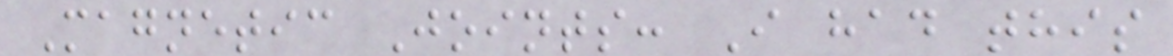Magnetic Joints: I had this
